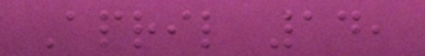April 14,
